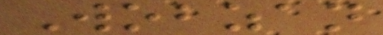Wobzan
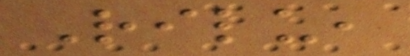Rilu,
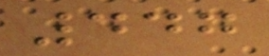447
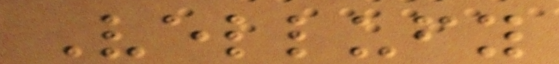Vellufy
